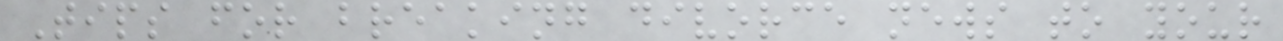Tips for breaking divorce news to your
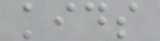kids
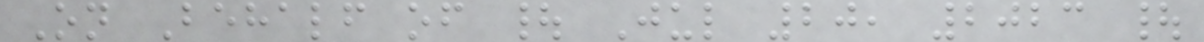On Behalf of | Jul 20, 2023 |
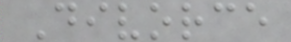Divorce
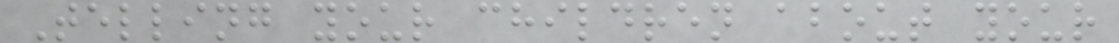Telling your children about your
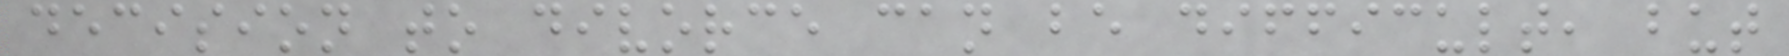decision to divorce can be difficult, but
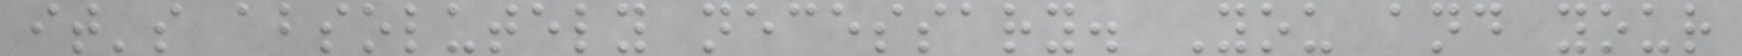it's absolutely necessary. You and your
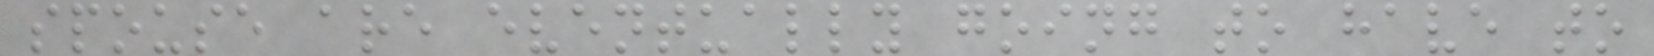spouse are eventually going to have to
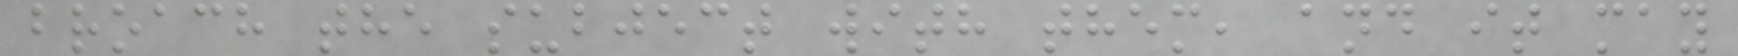broach the subject with them, and it may
